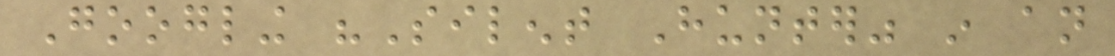Googling "Silent Hunter" in an
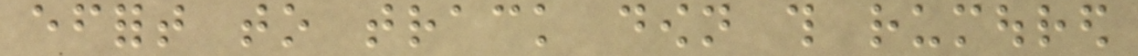effort to track down this rumoured
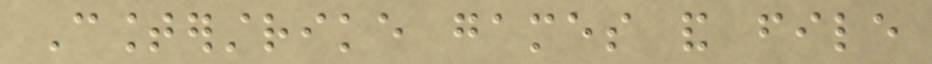Counterstrike games and file
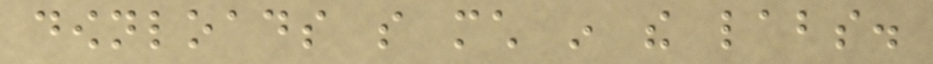downloads so much in the labs.
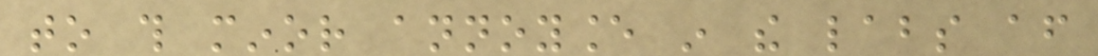to this minor annoyance in the labs after
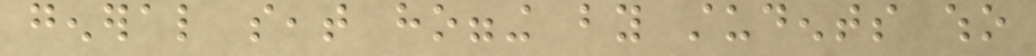general seat hogging by students who
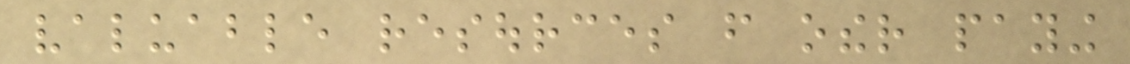valuable resources from other paying
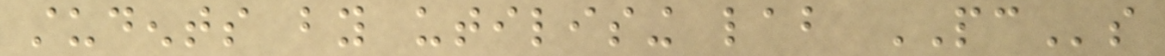students by utilising lab PCs
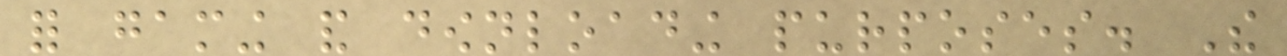for gaming and downloading purposes. The
